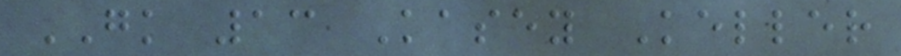GK 13 Kasey Keller
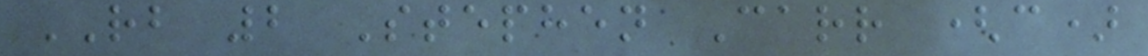RB 2 Stephen Carr (c)
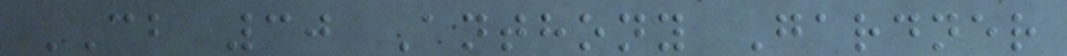CB 30 Anthony Gardner
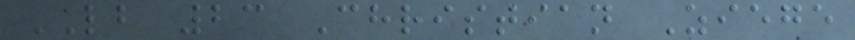LB 23 Christian Ziege
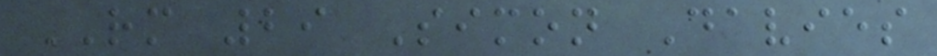RM 29 Simon Davies
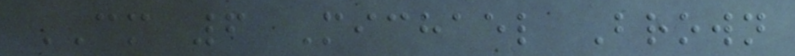CM 6 Michael Brown
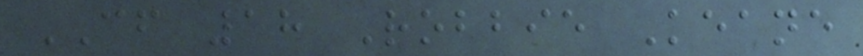CF 18 Robbie Keane
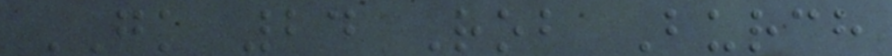GK 24 Rob Burch
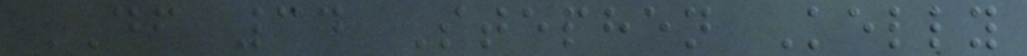DF 34 Stephen Kelly
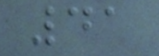41
